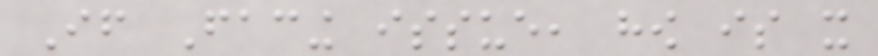If Facing issue, how is it
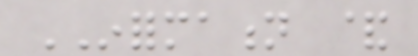INFORMATION &
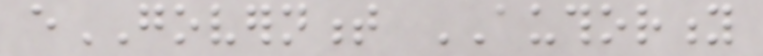eGOVERNMENT AUTHORITY
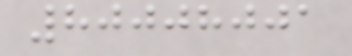80008001
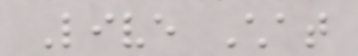Live Chat
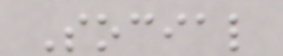Social
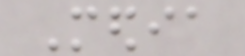Media
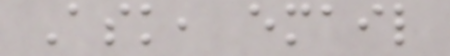Ask, email
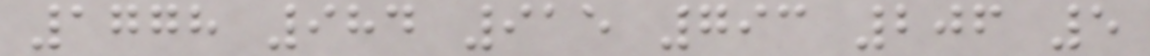1778 984 915 793 206 5
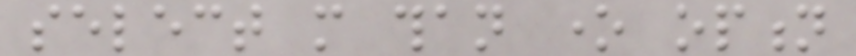select more than one option
